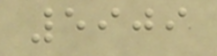5909
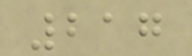217
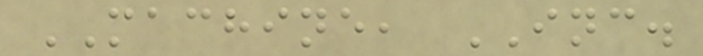MACHINE, INC.
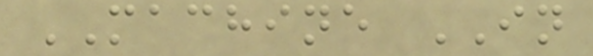MACHINE IN
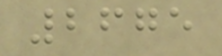2675
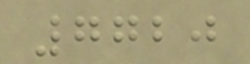7720
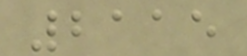2115
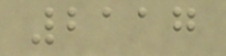2117
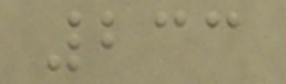233
